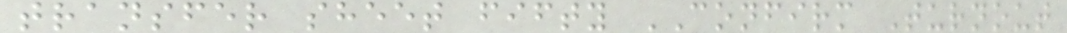transfer sheet fifty CONFIRM Turnout
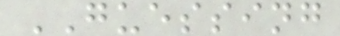GUESSING
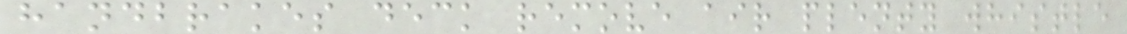handbrakes deck remove air plenty whistle
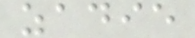zadie
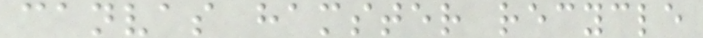canvas hamster recycle
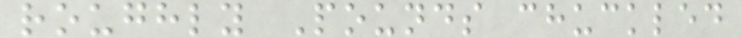roughly Pounds chuckled
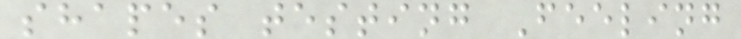shapes testing Feeling
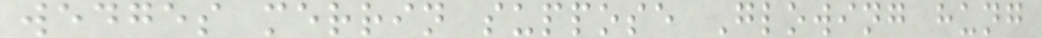wedges merrin suppose Glowing hung
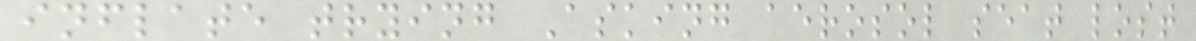inflate trying Asking aerosol seat lost
